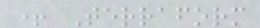+ Terraform
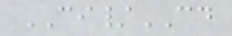CI/CD
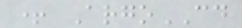+ ArgoCD
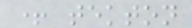+ tekton
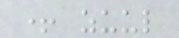+ zuul
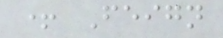+ Feign
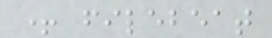+ filebeat
